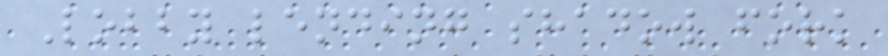Lobby lending shadow fork
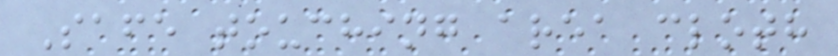Safe touching area cloth
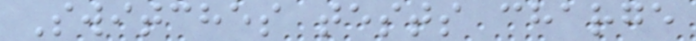Switches tests charge
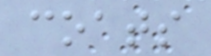coats
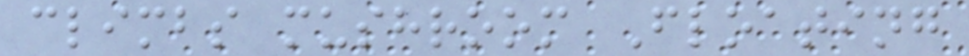climbs mushroom Floating
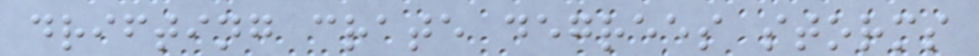drifting crate degrees storms
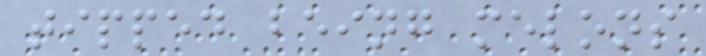tipped being melons
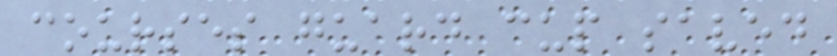courses guard cup saved
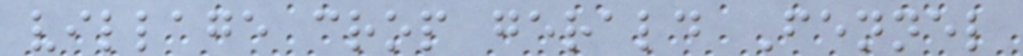village crop gerald Fennel
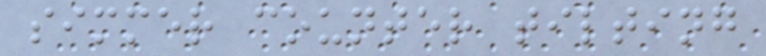simmer counter tilting
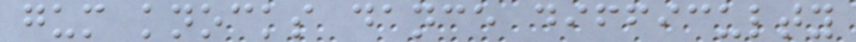gum knocks dance difficulty
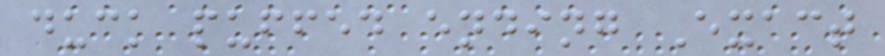duck puffed ending Exact
